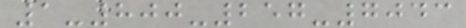1-800-257-7043
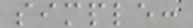simple:
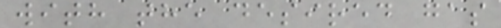with the desired gas
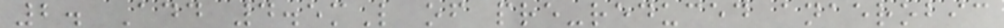2. Add 4.5mL of pre-reduced anaerobic
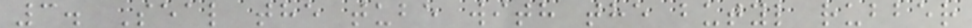3. Seal the tube with the butyl rubber
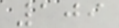109
